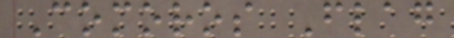Comoros Flag
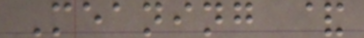Meaning &
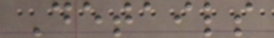Details
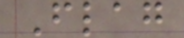Flag
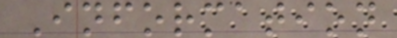Information
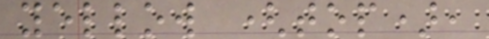yellow (top),
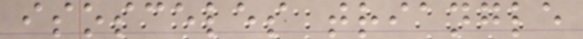isosceles triangle
